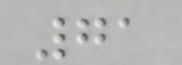71
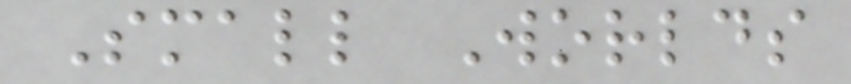Small Worlds
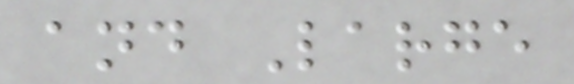and Large
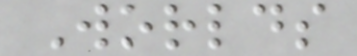Worlds
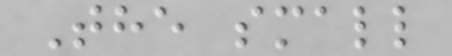The small
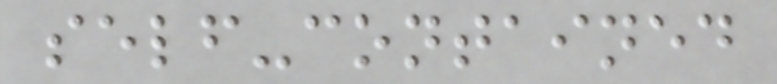self-contained
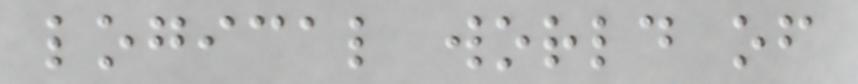logical world of
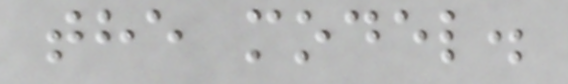the model.
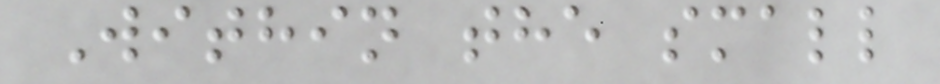Within the small
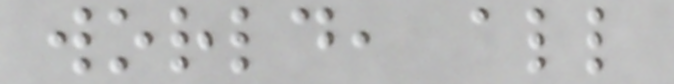world, all
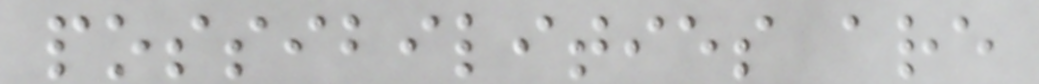possibilities are
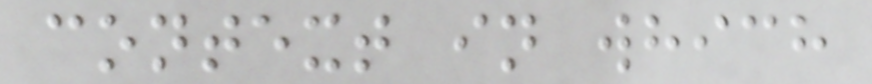context in which
